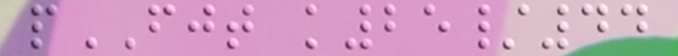pFJT k25/44
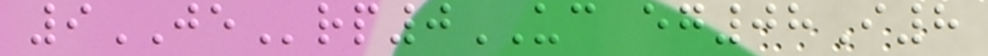9JErp0UC eg08I8
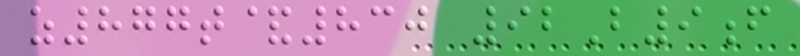z877t&830 92B9f
